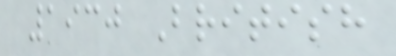1930 British
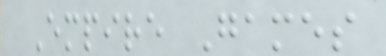Empire Games
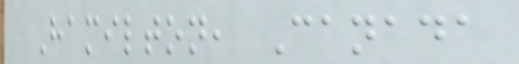Hamilton, Canada
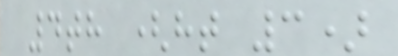4th (ht 3)
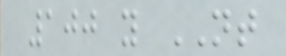100 y NT
